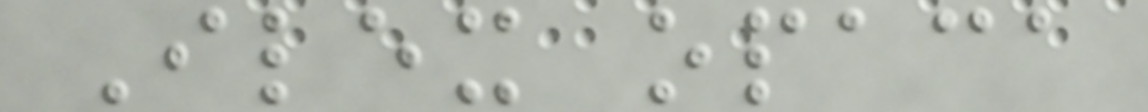Ilex opaca
